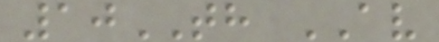10TH AV
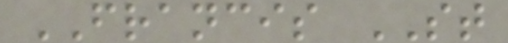FRANCIS ST
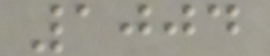1004
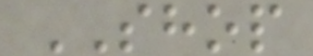SHOP
